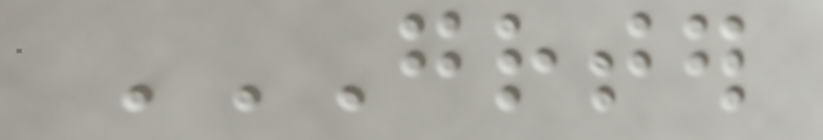GREATER
